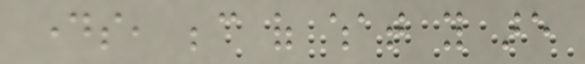days, because of what you are
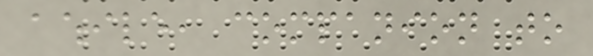awhile, companion to
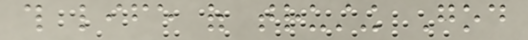this life of trusting God
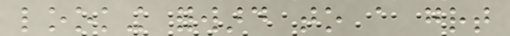looking forward to a great
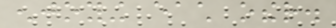enjoying each other.
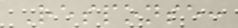Response:
